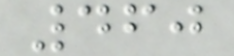460
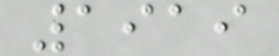1919
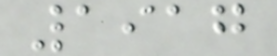1917
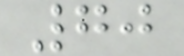70
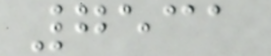7531
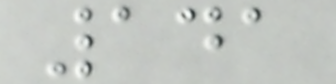141
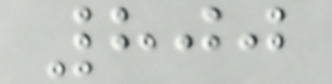800
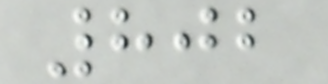802
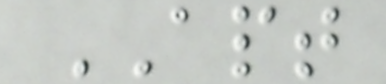APT
